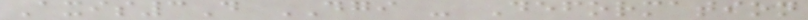Axis3D DGI - Deformation
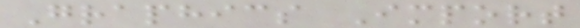Graphics Import
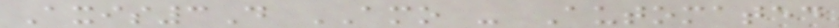Axis3D AMO - Automated
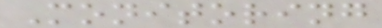Monitoring
